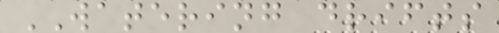WATERING drifts
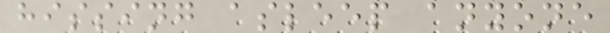hissing asleep anyone
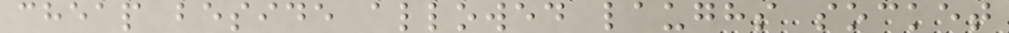cheap beside allowed laughs socket
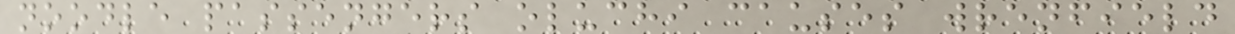noodle passengers oluchi causes wrenfield
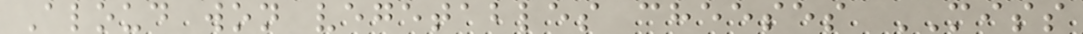Aloud won vegetables cheeses MISS
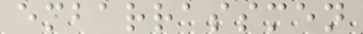embarrassmen
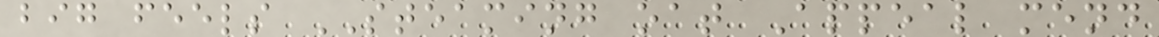big feels STEAMING oat Appeal mend
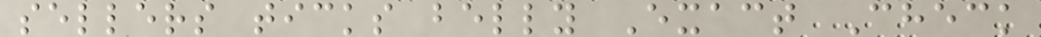sellers ticks belly Exact Check
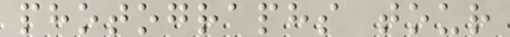photographs tour
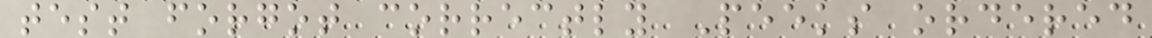test forgot correctly Peeks ordered
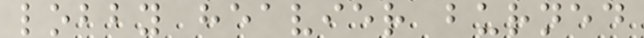lobby heavier burned
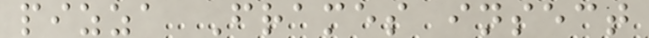pizza Frames insect
